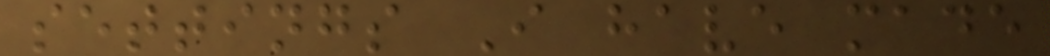settings I have made
